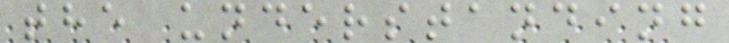the understanding
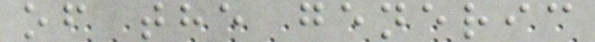of the generic
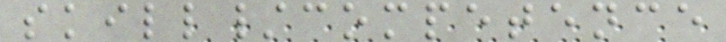skill/competence
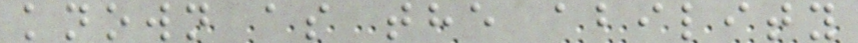known as the ability
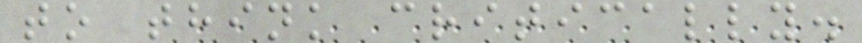to think critically.
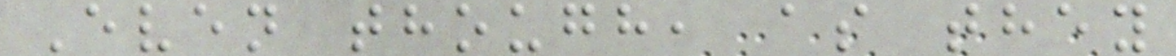Even though, as they
